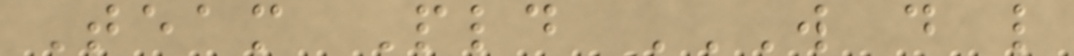Team Pld W D L
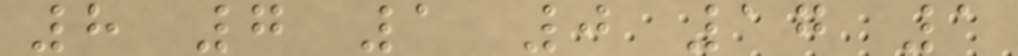8 7 1 0 17 1
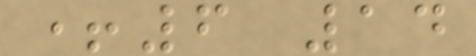+6 14
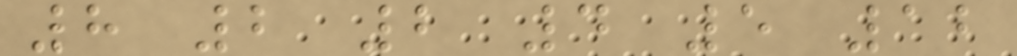8 2 2 4 5 12
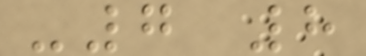-7 8
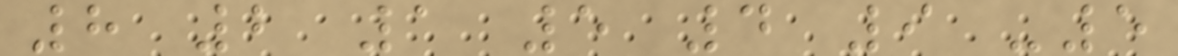8 2 1 5 4 9 -5
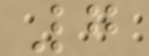7
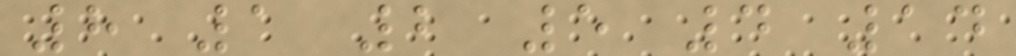8 1 2 5 4 14
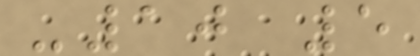-10 5
